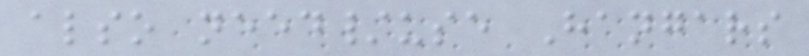also need/use Hangars
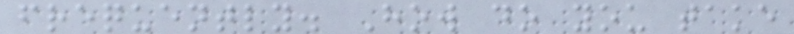frequently. How do you take
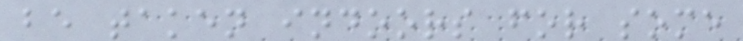be taken indoors for some
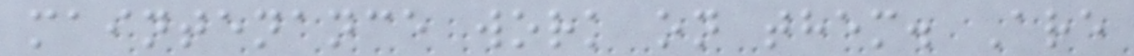maintenance work on them. Are
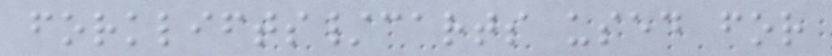forklifts/carts used for
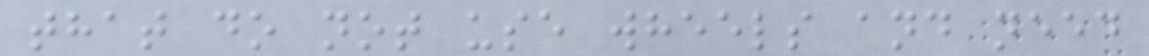that do not use wheels and need
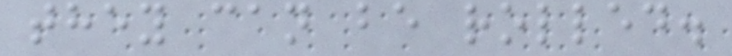they can be rolled.
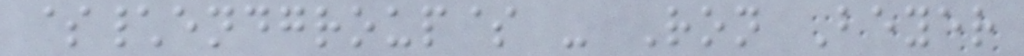$\endgroup$ - Ron Beyer
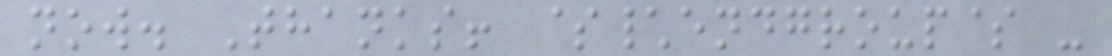now. Thanks! $\endgroup$ -
